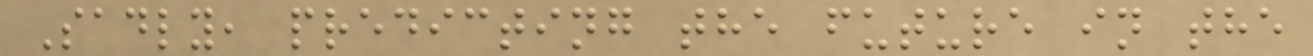Sadly, predicting the future in the
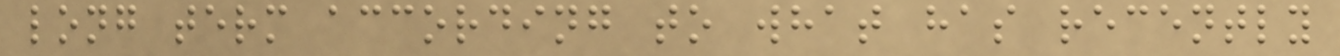long term according to what has recently
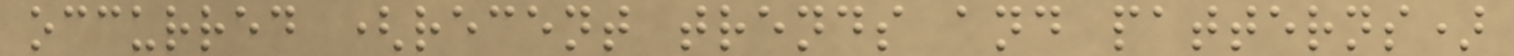occurred (recent trends and patterns)
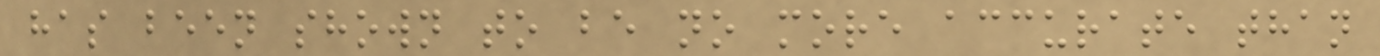has been shown to be no more accurate than
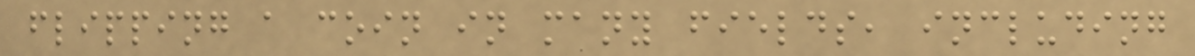flipping a coin in many fields, including
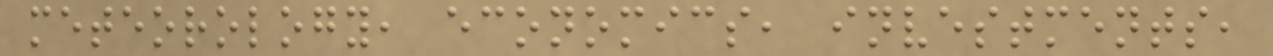meteorology, economics, investments,
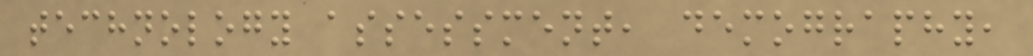technology assessment, demography,
